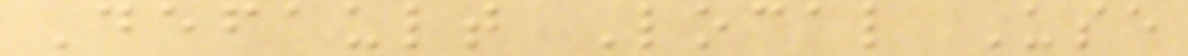Default Local Use
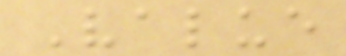Value
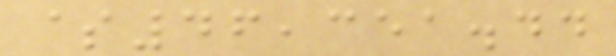$46,351.44
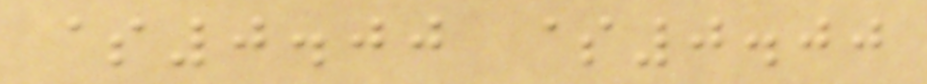$0.00 $0.00
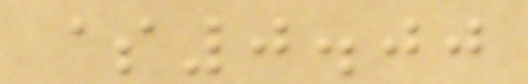$0.00
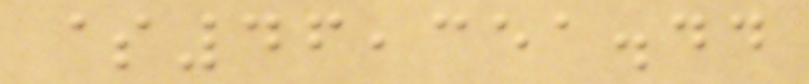$46,351.44
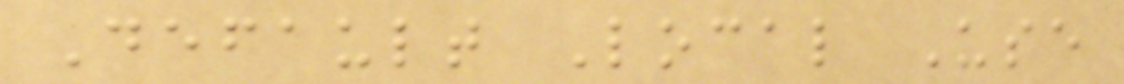Default Local Use
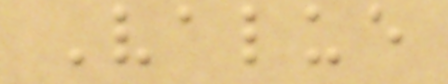Value
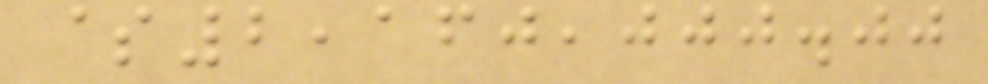$2,160,000.00
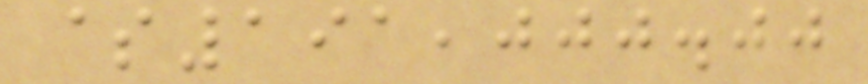$191,000.00
